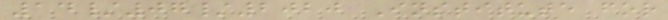14/07/2020 Institute for
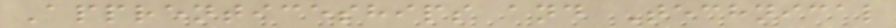Apprenticeships and Technical
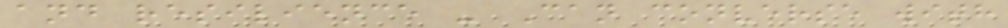and resilience - Can converse with
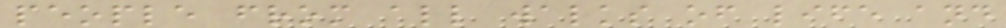people from all walks of life and
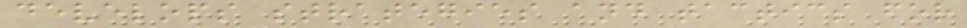develops strategies and tactics for
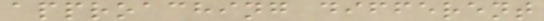approaching different
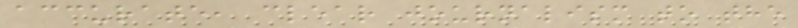accurate, clear journalism to the
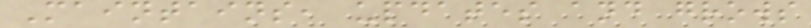Maintains, updates and grows
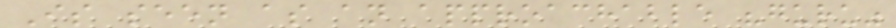Is seen as an approachable "guru"
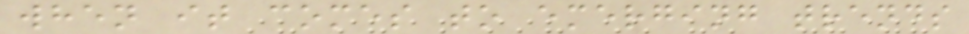when it comes to emerging trends
